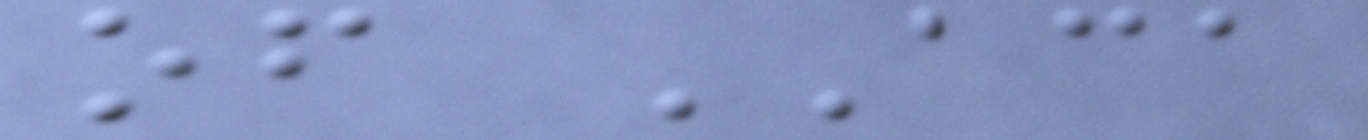of ACA
